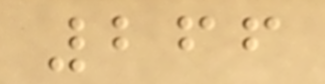266
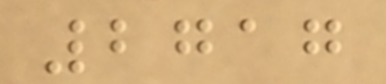2717
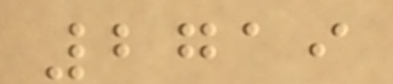2719
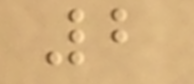2
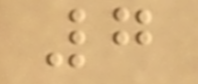7
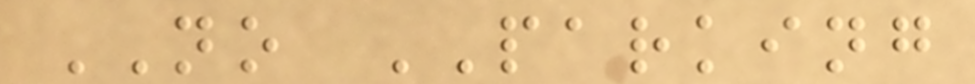NO PARKING
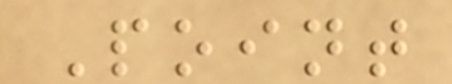Point
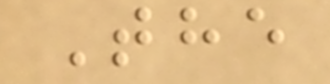The
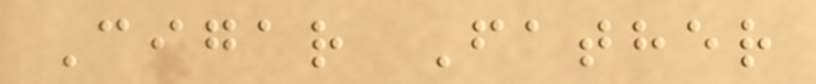Cigar Father
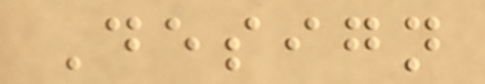Design
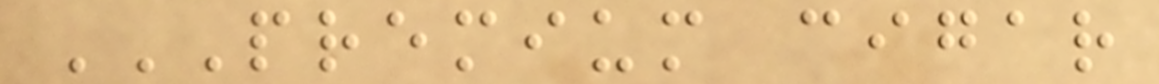PREMIUM CIGAR
